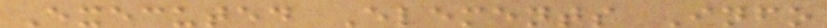Executed Elements Info
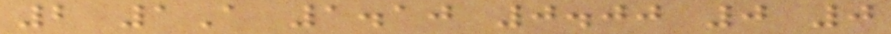2 1A 1.10 0.00 0 0
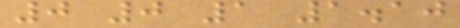0 0 1 1.10
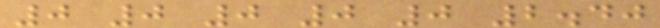0 0 0 0 0 2.40
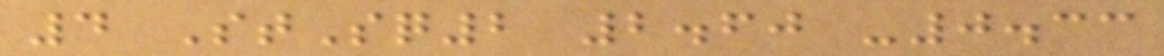4 StSq2 2.60 -0.33
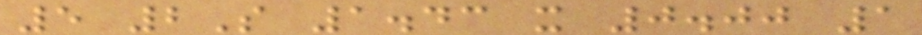5 2S 1.43 x 0.00 1
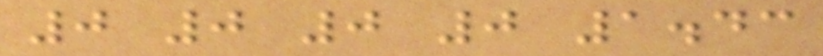0 0 0 0 1.43
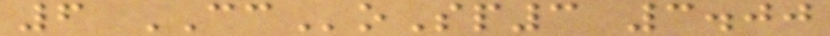6 CCoSp3 3.00
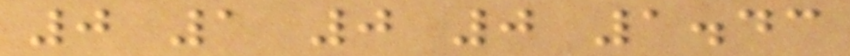0 1 0 0 1.43
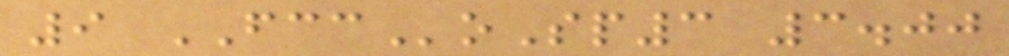9 FCCoSp3 3.00
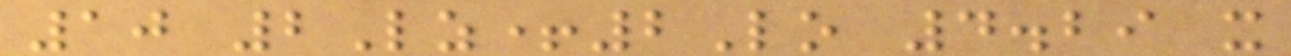10 2Lz+2Lo 4.29 x
